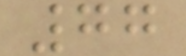77
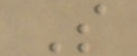S
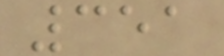351
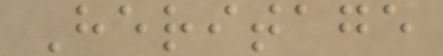Heritage
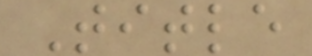Title
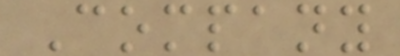Company
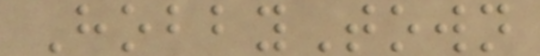HobbyTown
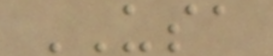USA
